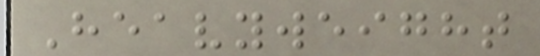Heavyweight
